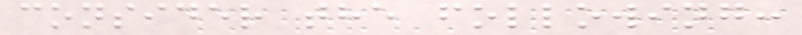consider the following:
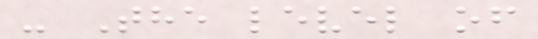- The level of
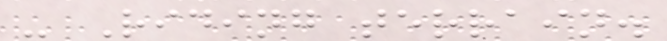- Riding terrain.
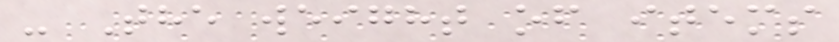- The weight of items
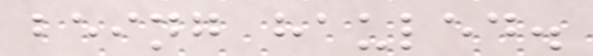being hauled.
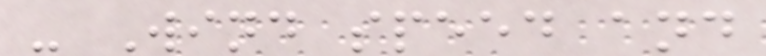- Wind speed and
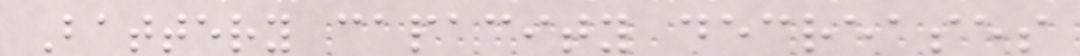Battery capacity decreases
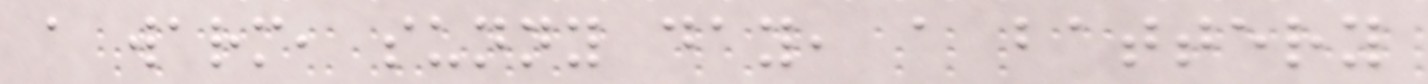a warm, sunny day, a battery
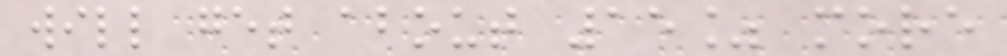will get about 15% more
